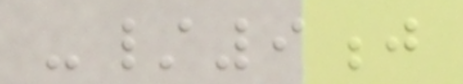-/9j
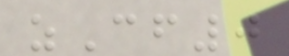zCf0
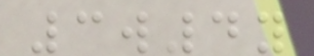3w4y
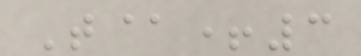T@+3
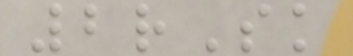2rSk
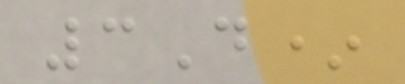3D*
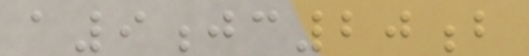a9jc20b
